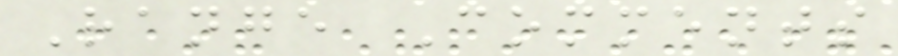Range Comments
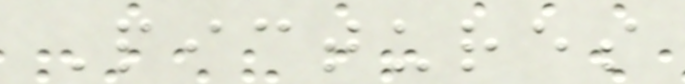Pictures
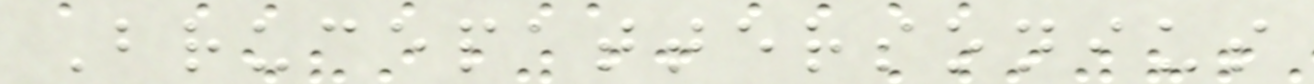Brucepattersonius
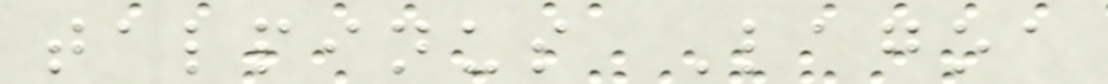talpinus Lagoa
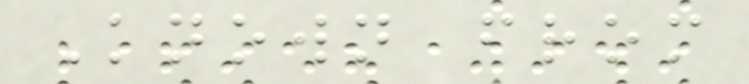Known from
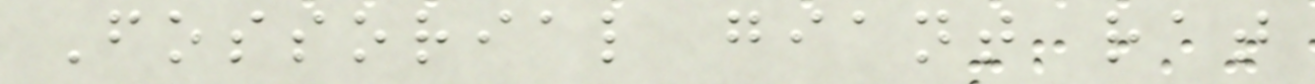Fossorial giant rat
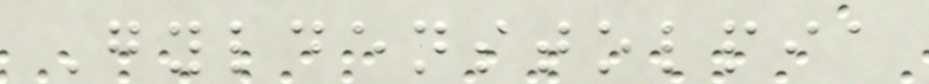Gyldenstolpia
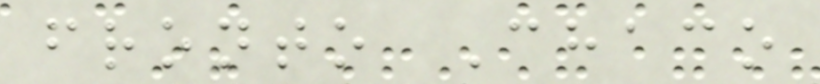fronto Chaco
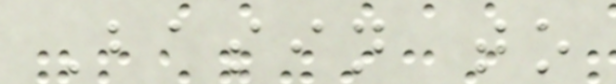Basin to
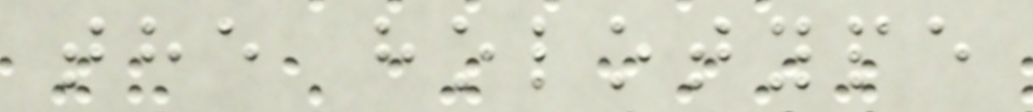the holotype
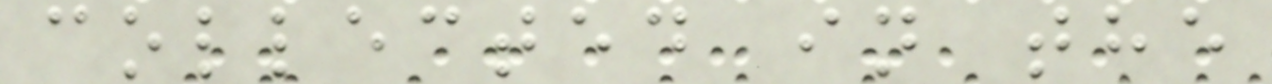collected in the
